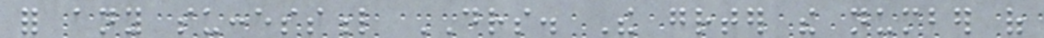for any successful DRS. The greater the number of
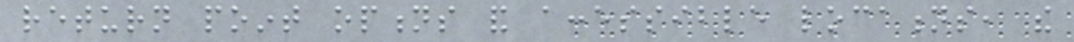return point options and accessible locations, the
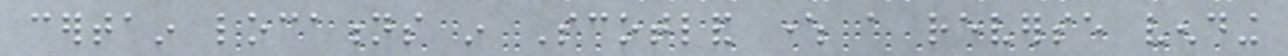certain locations in Scotland where a reverse vending
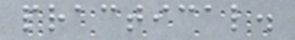practical.
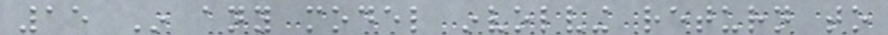15 In any model involving return to
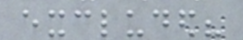excluded?
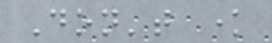Don't know
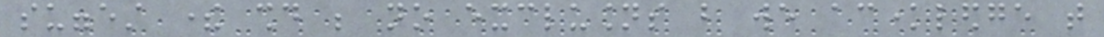suggest there should be no exclusions but we acknowledge that
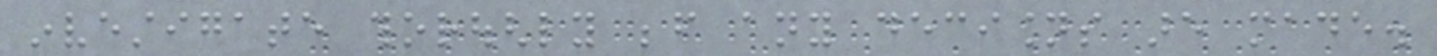investigate thoroughly before any decisions are made.
